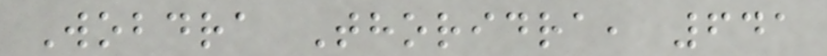Wobdra Thoridra, 641
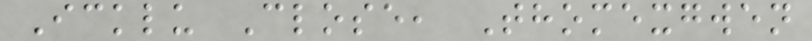Icklu Close, Thomexgwen
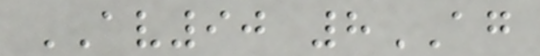AV90 8AG
